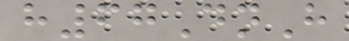h67DnH
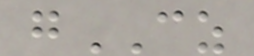gCZ
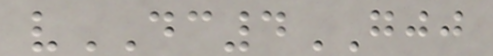vDC4GJJ
